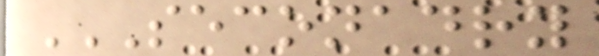SECONADRY
